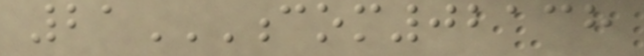21COM02138
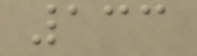133
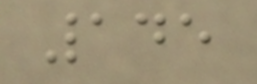145
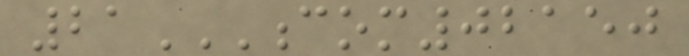21COM02150
